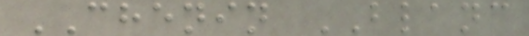CHENIN BLANC
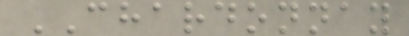CHARDONNAY
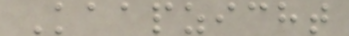Kaapzicht
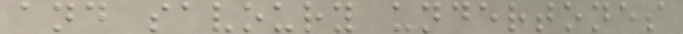and savoury undertones
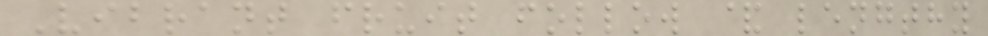Vibrant fruit follow & lengthy
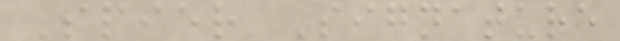Spier Signature
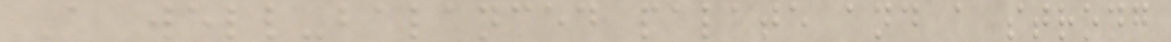A well-balanced palate and a strong
